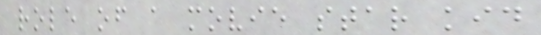role of a movie star kid
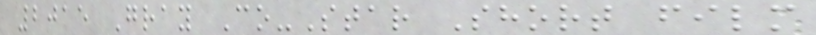2015 Gray Co-Star Short film
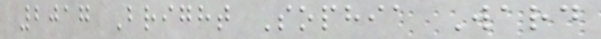2017 Bright Sophia Ward
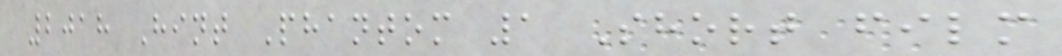2018 Hint Phantom 1 Short film
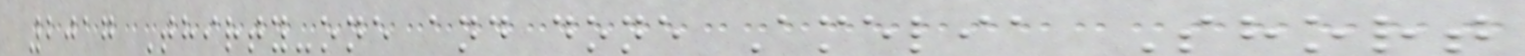2017 Thirty-one and done Amelia Short
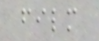film
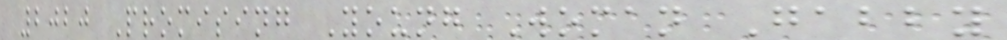2020 Promising Young Woman Gabby
